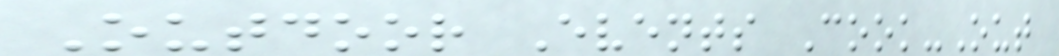Outdoor Events Cook-Out
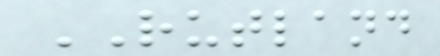RUTLAND
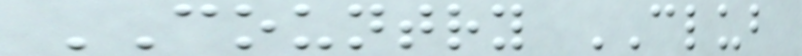COUNTRY CLUB
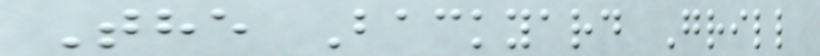The Backyard Grill
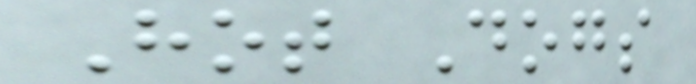Hot Dogs
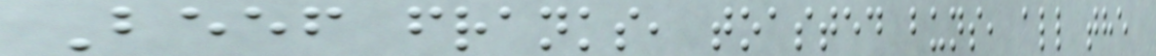Beef franks, toasted buns, all the
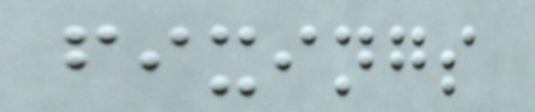fixings
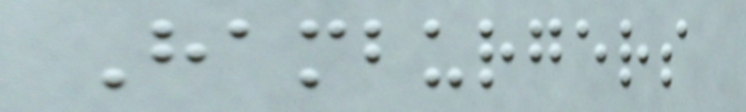Hamburgers
